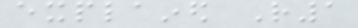explained R1
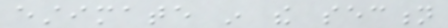estimate in the section
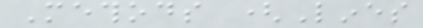Methods (Lines
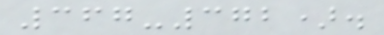367-372).
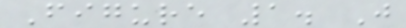Figure 1. Just
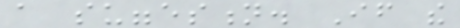a suggestion. If the
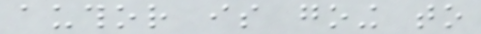author is going to
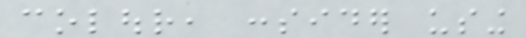colour, consider using
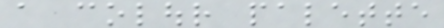a colour palette
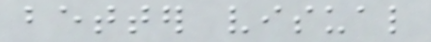better visual
